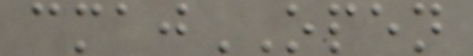cmajOPEN
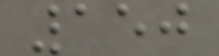150
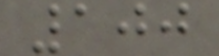100
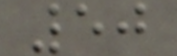50
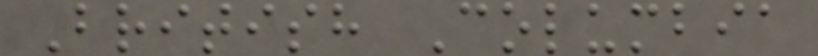British Columbia
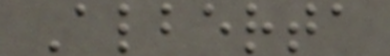Alberta
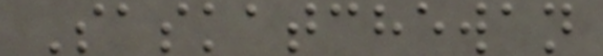Saskatchewan
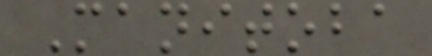Manitoba
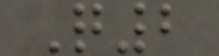Q2
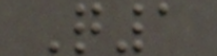Q1
